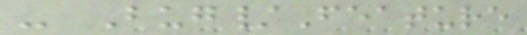- Bug/Feature
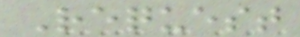Request
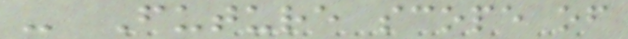- Future scope of
